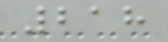218
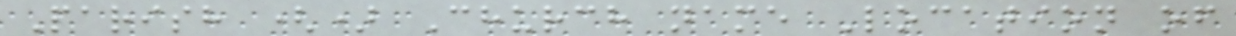Parish () Church name Location of
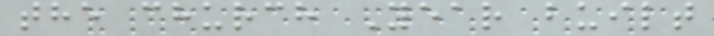the church Year built
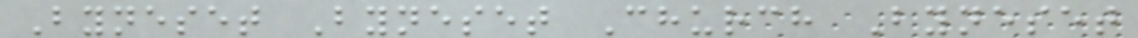Byneset Byneset Church Byneset
